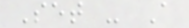Set - A
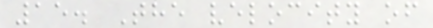15. The velocity of
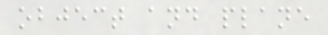object and plane
